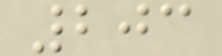203
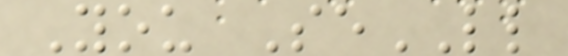You SeLL
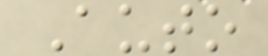Auto
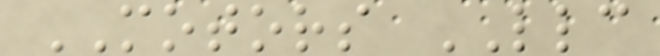MOTORS LLC
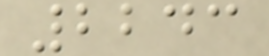2243
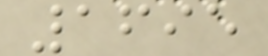1695
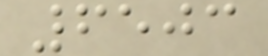6503
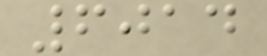6014
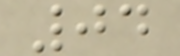04
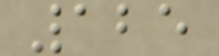125
